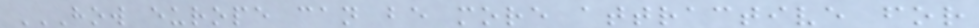HOW EUROPE CAN BE MORE ATTRACTIVE FOR
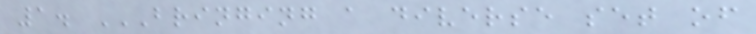1. BRINGING A DIVERSE SET OF
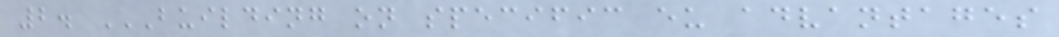2. BUILDING ON SPECIFIC EU ADVANTAGES
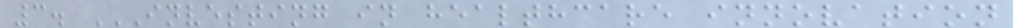3. INVESTING IN HEALTHCARE INNOVATION
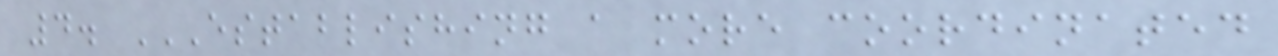4. ESTABLISHING A MORE COORDINATED
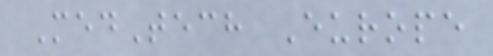MedTech Europe
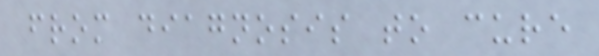from diagnosis to cure
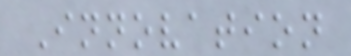Innovation
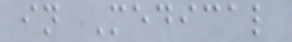in Medical
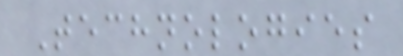Technologies
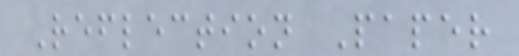Reflection Paper
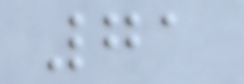71
